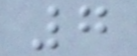7
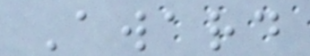Award
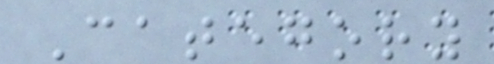Category
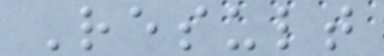Result
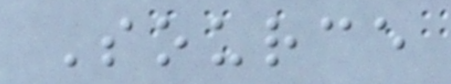Source
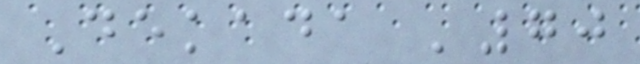Dekada '70
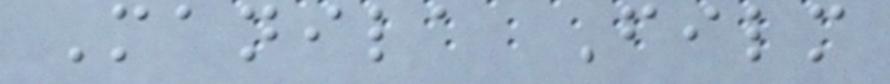Manila Film
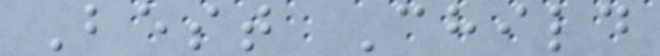Best Child
